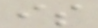is
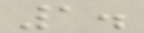1.
